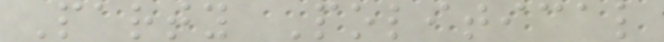Party Political
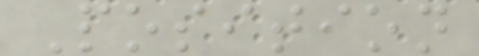Position
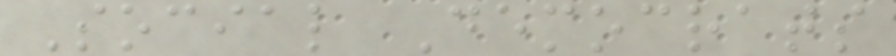Social Democrats
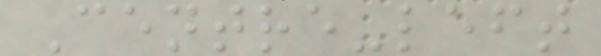Centre-left
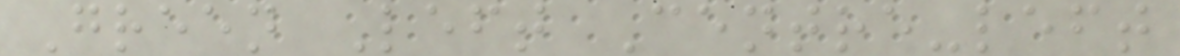Green Left Centre-left
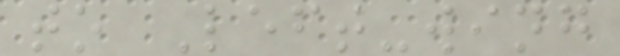to Left-wing
